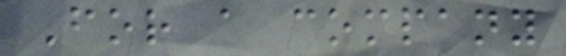For a company
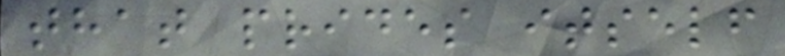that prides itself
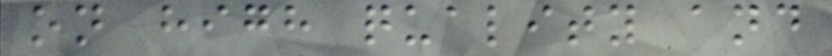on high quality and
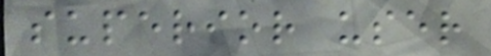superior user
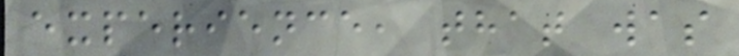experience, that was
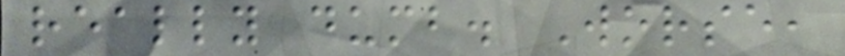really dumb. Worse,
